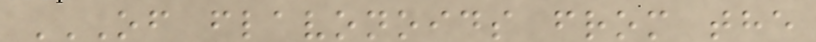OF FLAVONOIDS FROM THE
